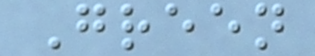Green
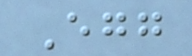Egg
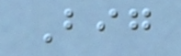Big
